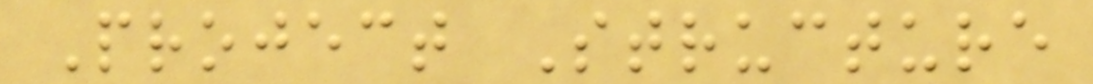Project Structure
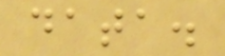data.
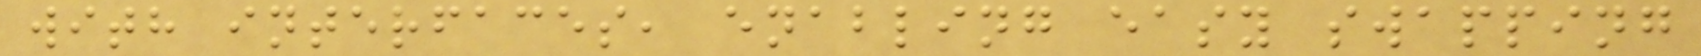with interfaces, enabling easy swapping
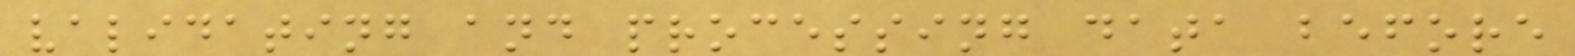validating and processing data before
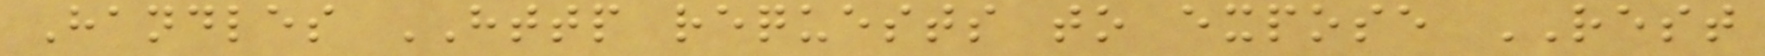Handles HTTP requests to expose REST
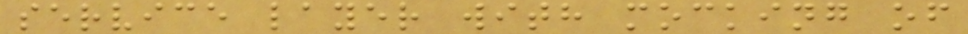service layer with mocking of
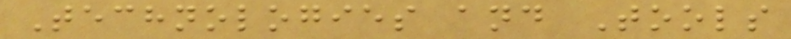Technologies and Tools
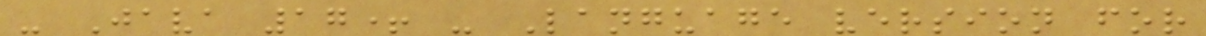- Java 17+ - Language version for
